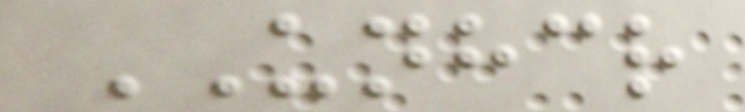UNHCR
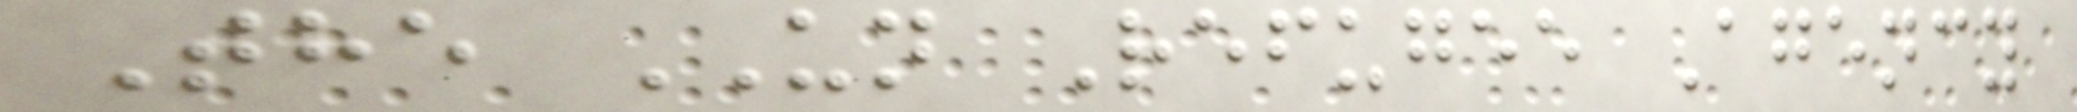The UN Refugee Agency
